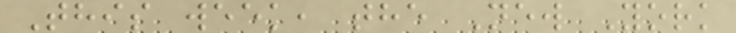This week, the New York
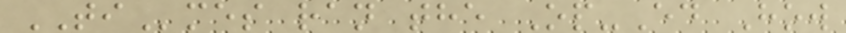TImes ran the Op-Ed How
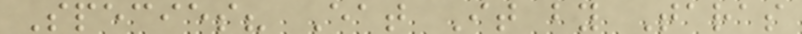Species? Eat It by Taras
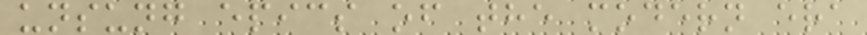unsung epics of the modern era
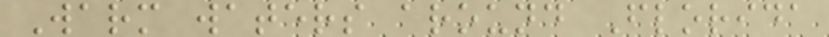Warm waters around Florida
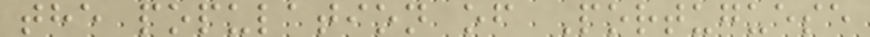the population of Portuguese
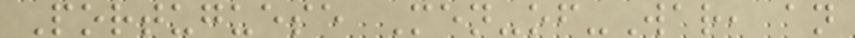Portuguese Men-of-War, an
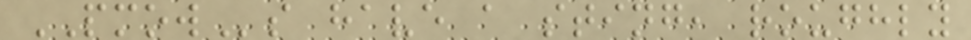PMOWs have a sting, roughly
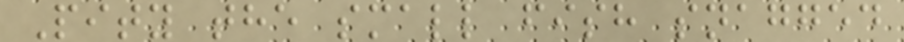Pity the small fish snagged
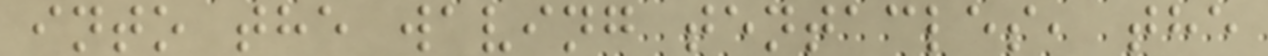into the waving tentacles, the
